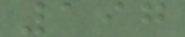197
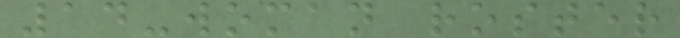14-woman roster
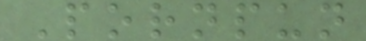Pornpun
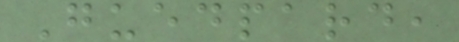Guedpard,
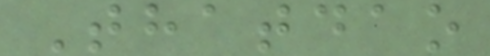Thatdao
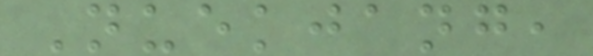Nuekjang,
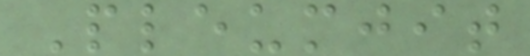Pleumjit
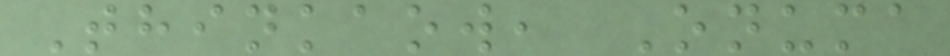Thinkaow, Onuma
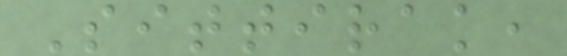Sittirak,
